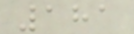181
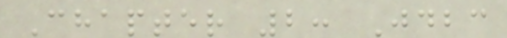Chapter 2: Jdbc
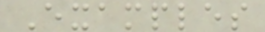Examples
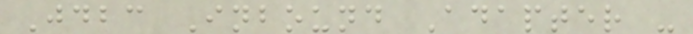Jdbc Inbound Adapter -
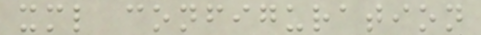xml configuration
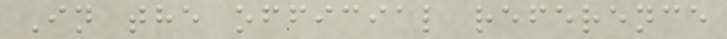In the official reference
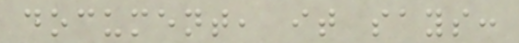document, it says:
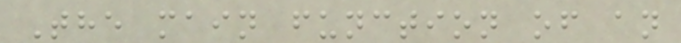The main function of an
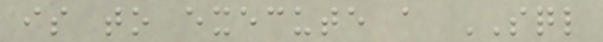is to execute a SQL
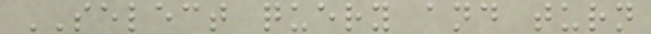SELECT query and turn
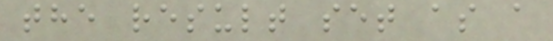the result set as a
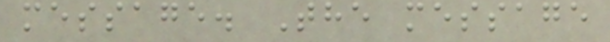message. The message
